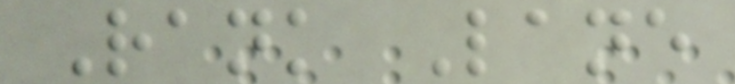Rank Lane
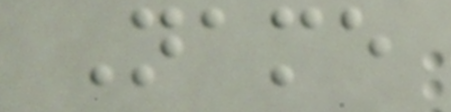Name
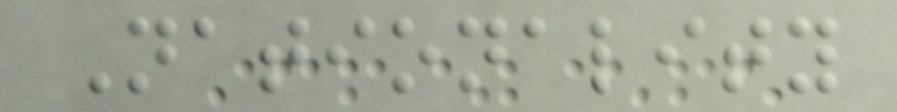Nationality
